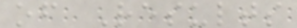of Results
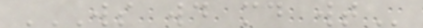WS WD MD WT
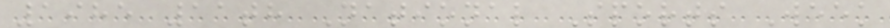1985 11th National Sports Week
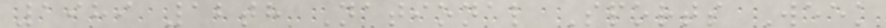1989 12th National Sports Week
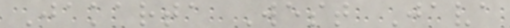Jakarta West Java
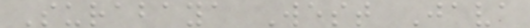Surabaya West Java
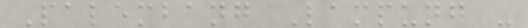Palembang Lampung -
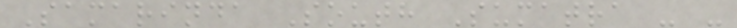Samarinda South Sumatra - -
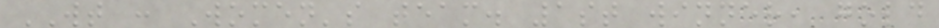WT : Women's team. 1st winner, gold
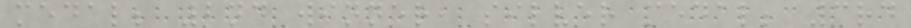medal; 2nd winner, silver medal; 3rd
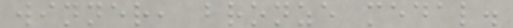winner, bronze medal.
